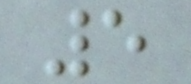5
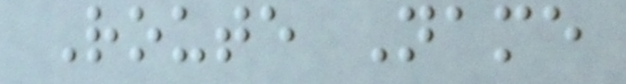Route Name
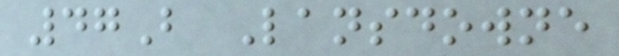47B Lansdowne
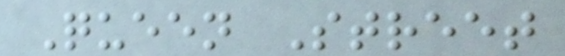Queen Street
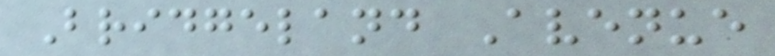Bridgeland Avenue
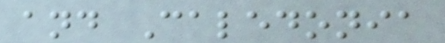and Caledonia
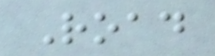Road
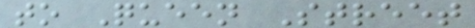to Queen Street
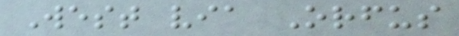West via Orfus
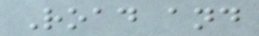Road and
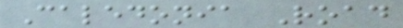Caledonia Road
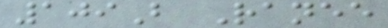109B Ranee
